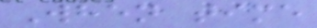When time
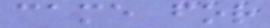came for
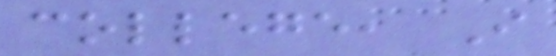college, I
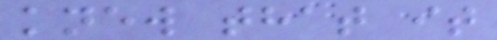knew that it
